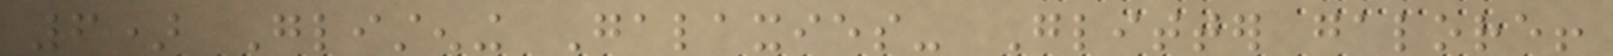6) Glistening Galaxies- Glitter galore!
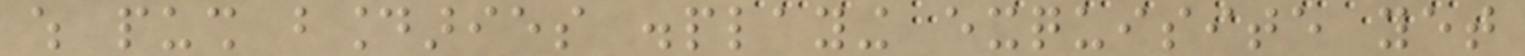which push boundaries displaying exquisite yet
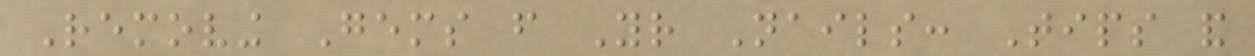Removing Gems from Your Nails: Tips and
